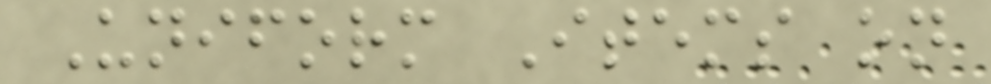Uniform Items on
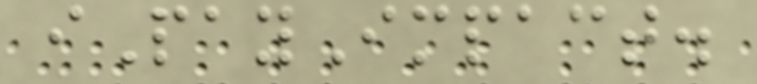iPayImpact.
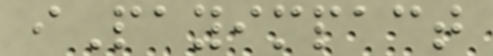iPayimpact
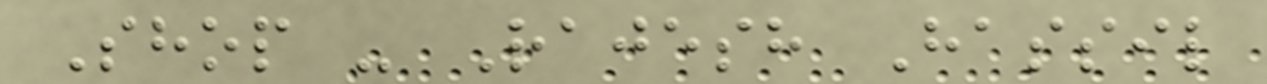Shop - Rajesh Hassil
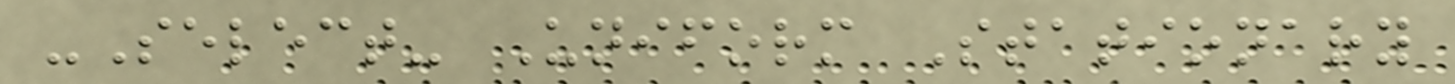-Select- Uniform Stationary
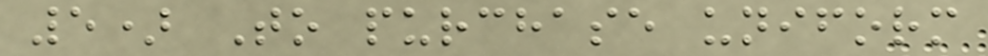5) To purchase uniform
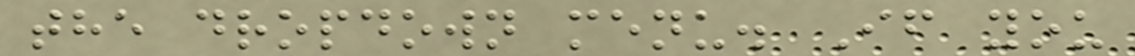the dropdown menu. If you
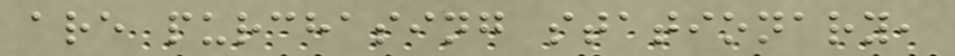are purchasing stationary,
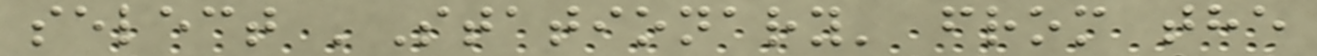select 'Stationary' from the
